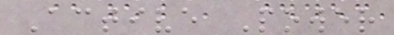Active Power
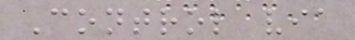Control via
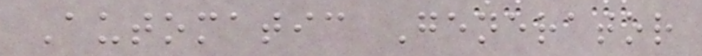Automatic Generator
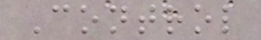Control
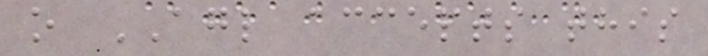o AGL accepts this
